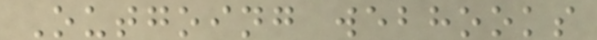Outgoing webhooks
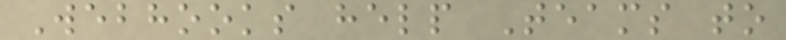Webhooks help Teams to
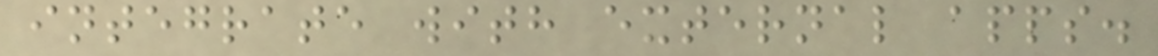integrate with external apps.
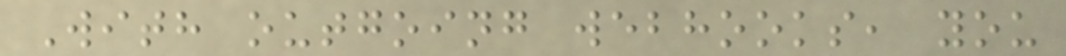With outgoing webhooks, you
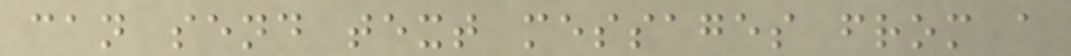can send text messages from a
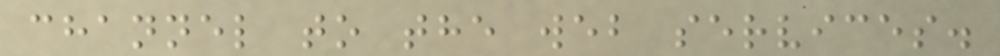channel to the web services.
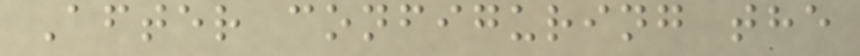After configuring the
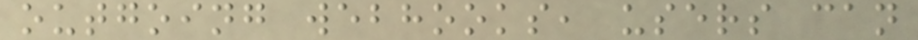outgoing webhooks, users can
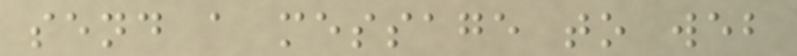send a message to web
